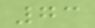73
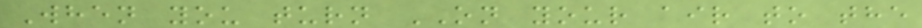When you turn ON your air to the
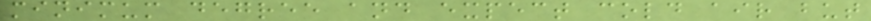minimum degree and expect cold air but
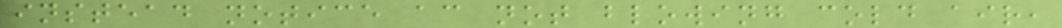instead notice ac not blowing cold air,
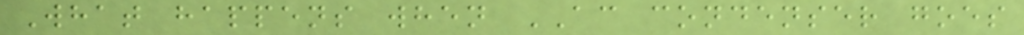What happens when AC condenser goes
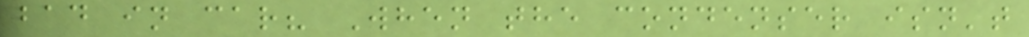bad in car? When the condenser isn't
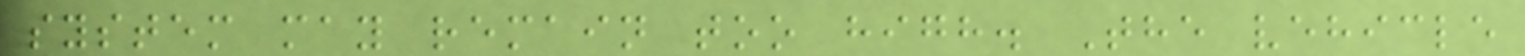system may remain too high. The vehicle
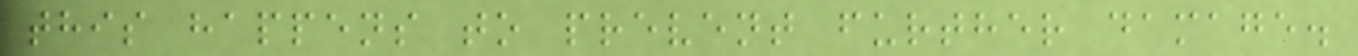this happens to prevent further damage.
